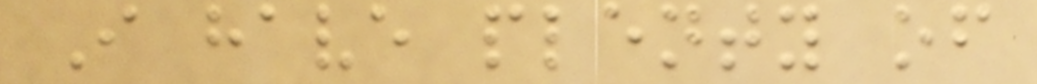I have plenty of
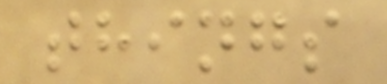things
